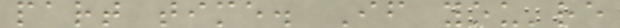part time. If you're
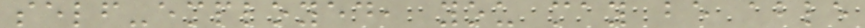self-employed, you may be able
